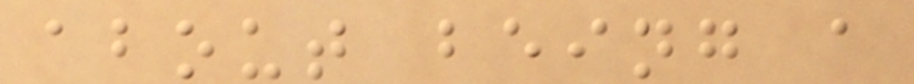about being a
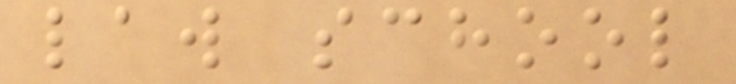law school
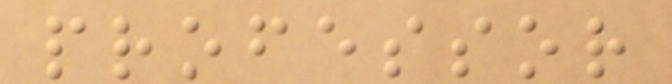professor
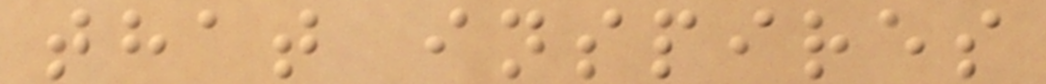that inspires
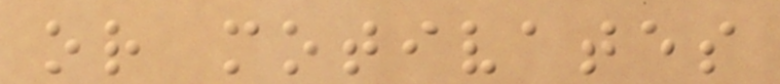or motivates
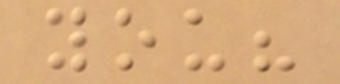you?
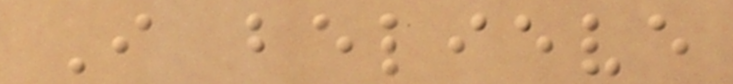I believe
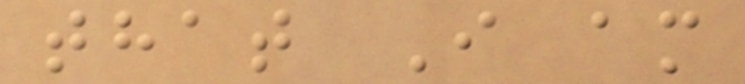that I am
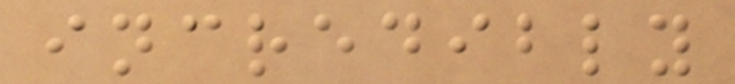incredibly
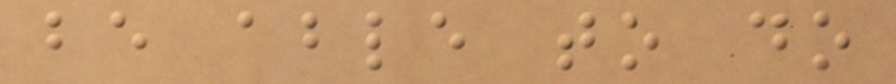be able to do
